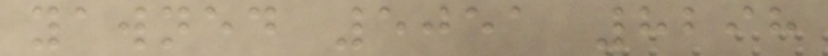yawned 5051 8298
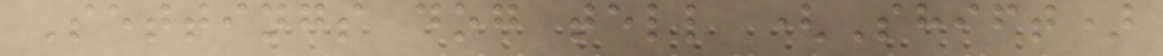Settings dog tell (Shift)
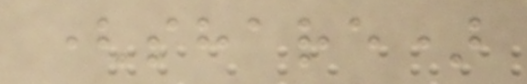(share)
